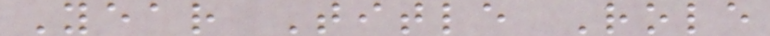Year Title Role
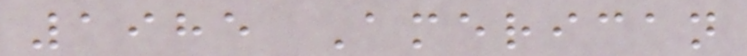1985 American
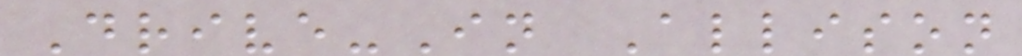Drive-In Allison
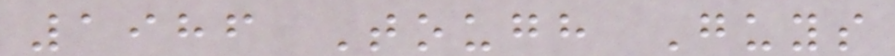1986 Tough Guys
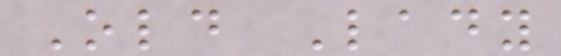Old Lady
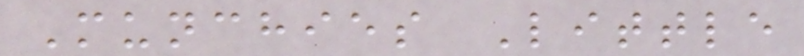Munchies Little
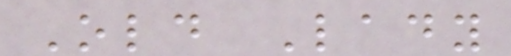Old Lady
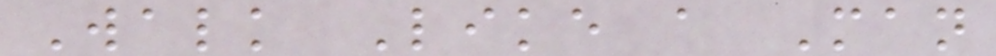Walk Like a Man
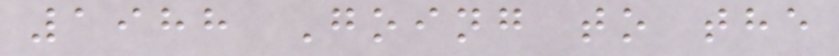1988 Going to the
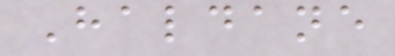Haldane
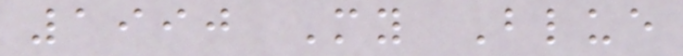1990 My Blue
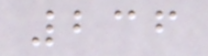236
